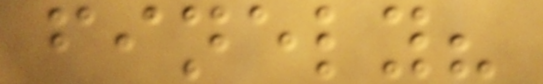finely?
